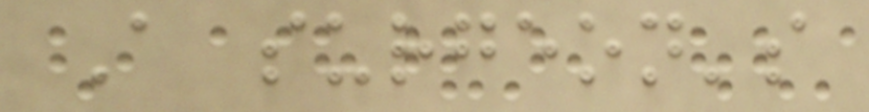A surgeon's
